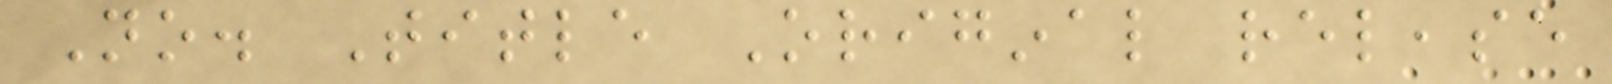No. Title Original release
